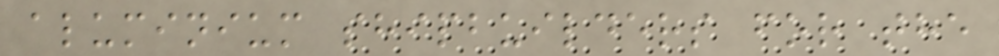aluminium shipbuilders for the
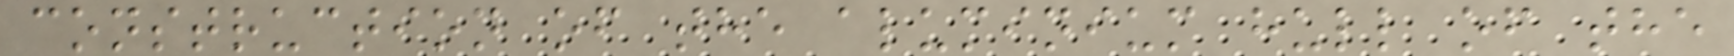construction of the aluminium hull of the
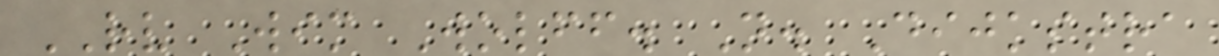RV Wim Wolff. N. Dijkstra
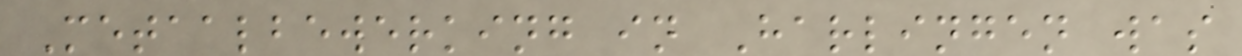Metaalbewerking in Harlingen was
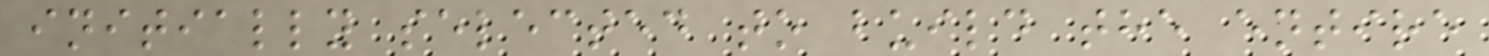initially selected to build the entire
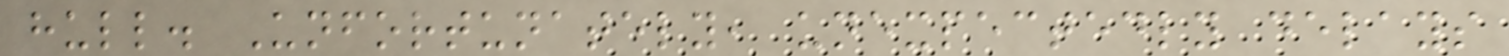hull. Unfortunately, unexpectedly delays
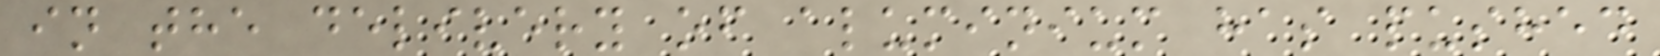in the delivery of aluminium has pushed
